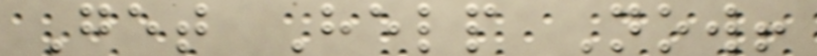Get Help Now!
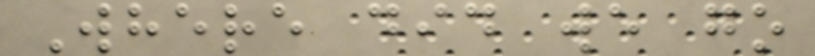Where did we go
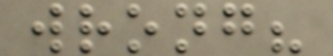wrong?
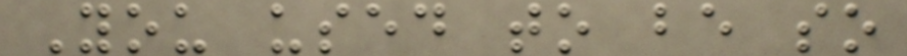You used to be so
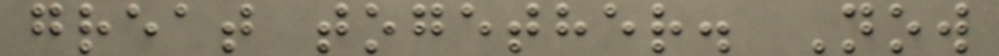great together. Now
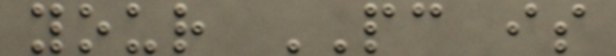your PC is
